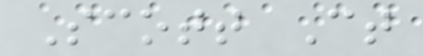Scott Ct
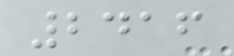2416
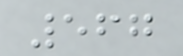567
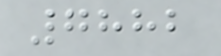7882
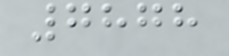7878
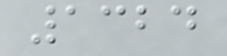1324
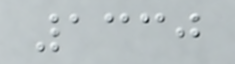1330
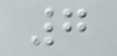7
